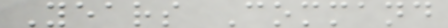Years Command
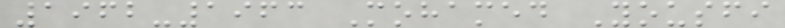1962-1963 Mohamed Yousfi
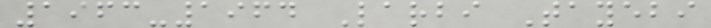1963-1964 Larbi Tayebi
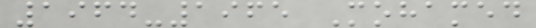1964-1965 Mohamed
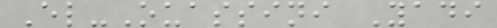El-Ouassini Yadi
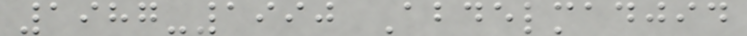1987-1990 Abdelmadjid
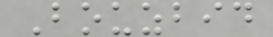Bouzbid
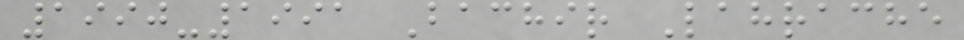1990-1991 Bachir Lahrache
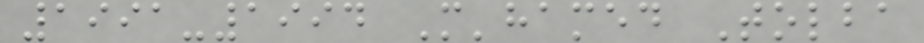1991-1994 M'hamed Tolba
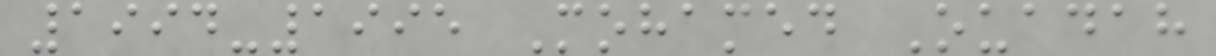1994-1995 Mohamed Ouadah
